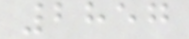2857
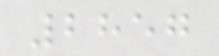2857
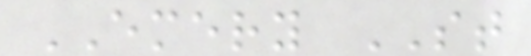EMERY ST
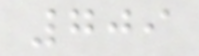709
